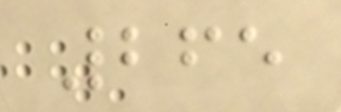265
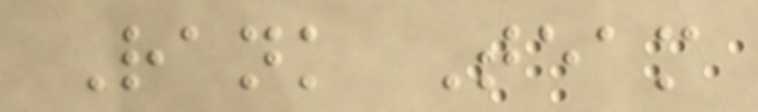Rank Team
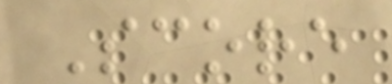Score
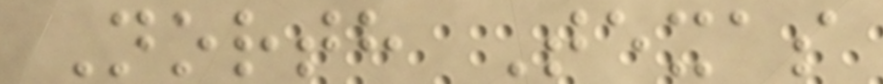North Texas
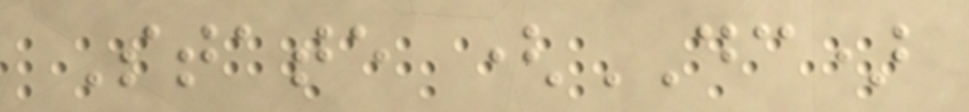State (DC)
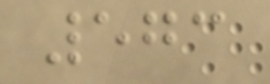573
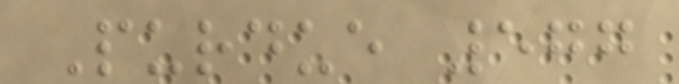Purdue 577
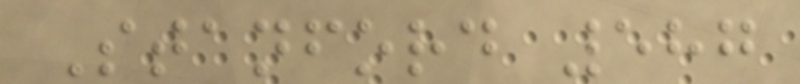Stanford 587
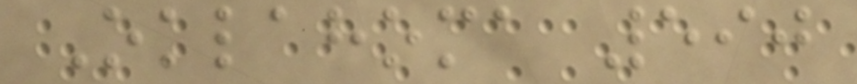Oklahoma 590
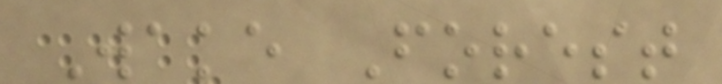Wake Forest
